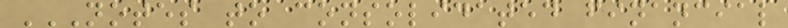NOTES TO CONSOLIDATED FINANCIAL
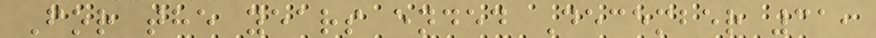For the years ended December 31,
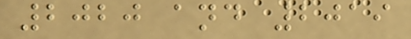2020 and 2019
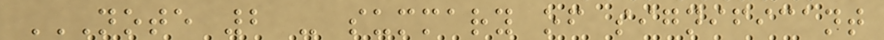NOTE 2 - SUMMARY OF SIGNIFICANT
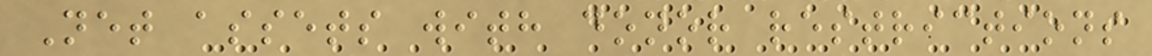Net assets with donor restrictions
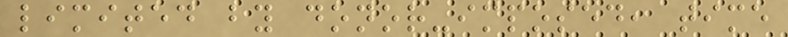limited by donor-imposed, time
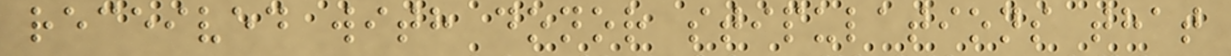received with donor stipulations that
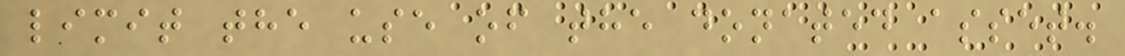limit the use of the donated asset.
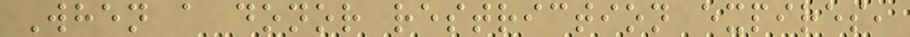When a donor restriction expires,
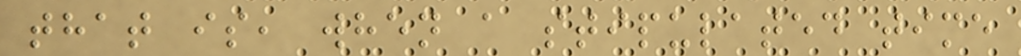that is, when a stipulated time
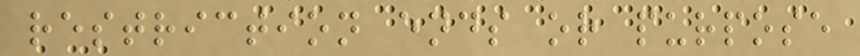restriction ends or purpose
